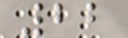22
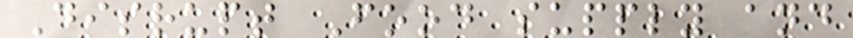Disrupt Food supply and
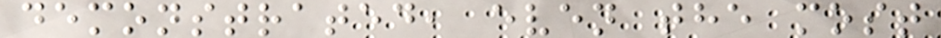demonstrated, even the most
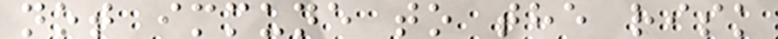not immune to the risk
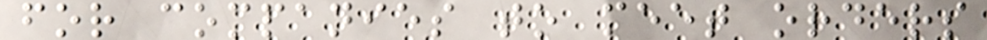for companies to meet orders
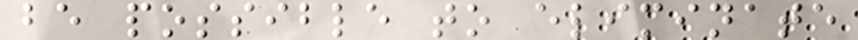be possible to eliminate
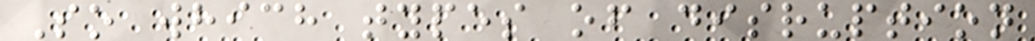So which types of disruption
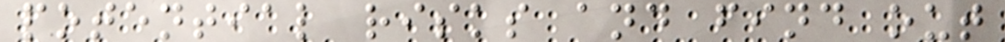potential risks and find out
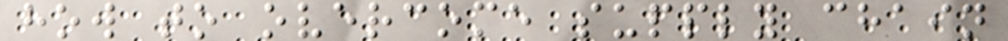how to overcome supply chain
